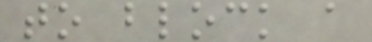to block a
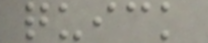quick
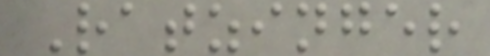Ratzinger
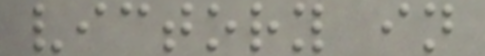victory in
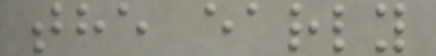the early
